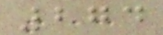274
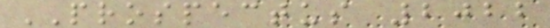PROSPECTUS 2022
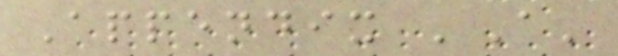Appendix 'A'
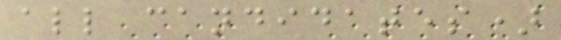all candidates)
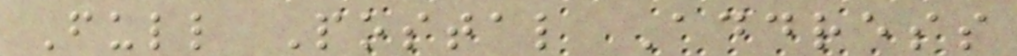Full Postal Address
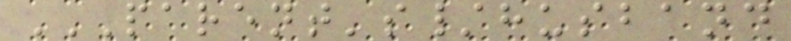PARENT'S/HUSBAND
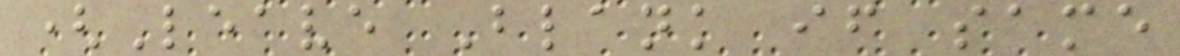(Leave Blank if same
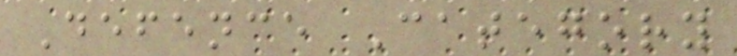Defence Category
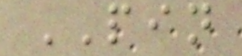PIN
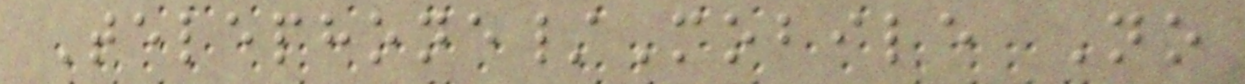Telephone/Mobile No
